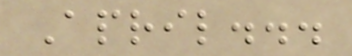April...
